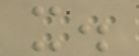it.
